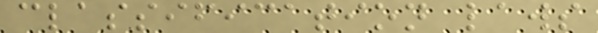classification laws
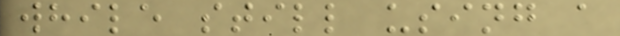while still using a
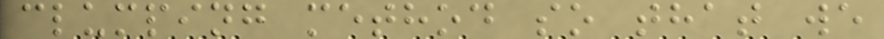clumping method so that we
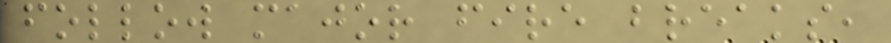follow major fire breaks,
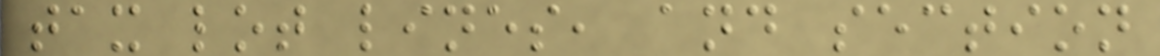tax lot lines, and section
